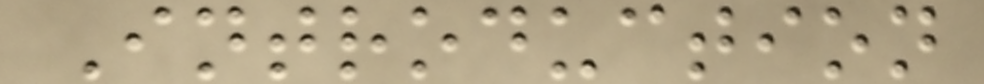Introduction
